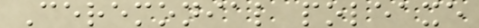Ceremonial poleaxe
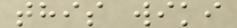this wiki
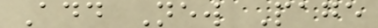Add New Page
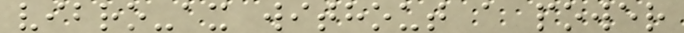vibro-ax without a power
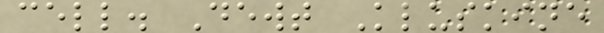cell. Dewt Kluskine
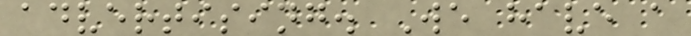advertising. We have a
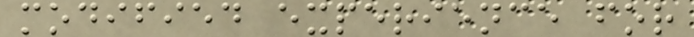modified experience for
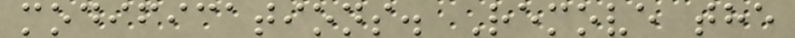modifications. Remove the
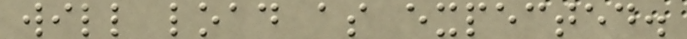will load as expected.
